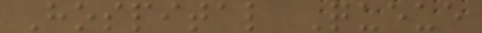Hospital Queue
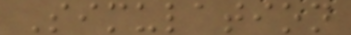Simulation
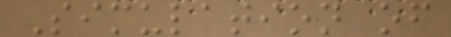Simulation of
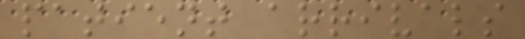patient arrivals
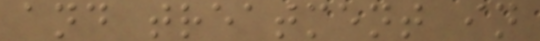and treatment in
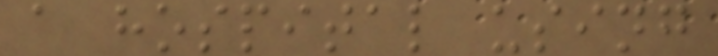a hospital using
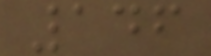146
